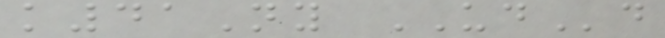k41Ny UDd
